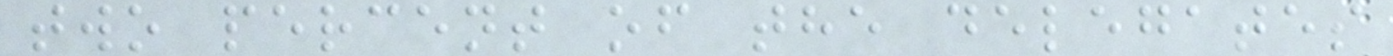two percent of the delegates
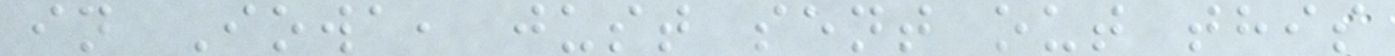in Iowa, just sent out this
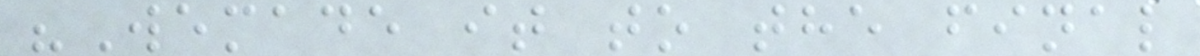"Wemade it to the final
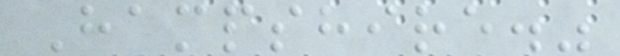Hampshire."
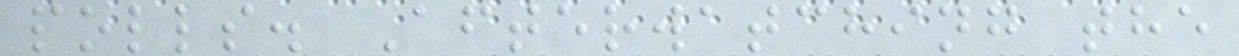polls. Afterwatching the
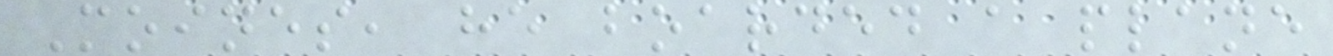Moines, he boarded a plane
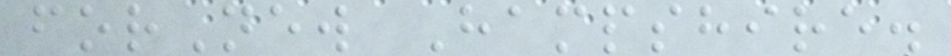forNew Hampshire.
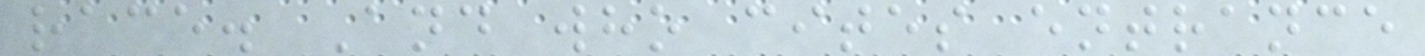race. And who cites entrance
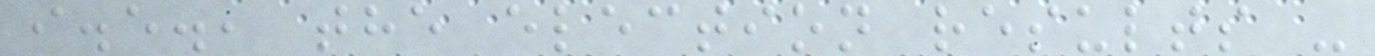i.e., the election results -
